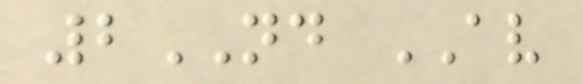2ND AV
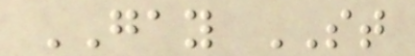GAY ST
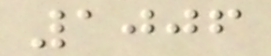1006
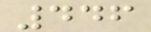446
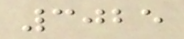3025
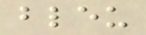bleu
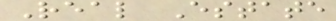Real Estate
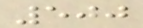500
